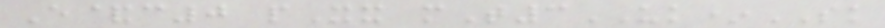E&c0 pXx mT3UK*SK
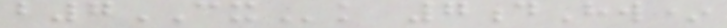b7CXk 7dHw*
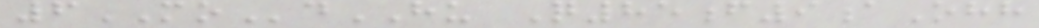6MOdHU Q85f9aOhh
